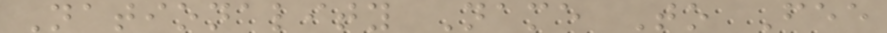Nationality Name To Fee
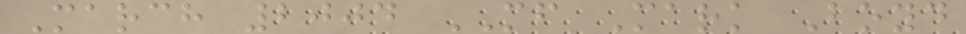March 2004 MF Mark Boyd
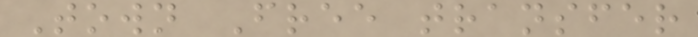Town Free transfer
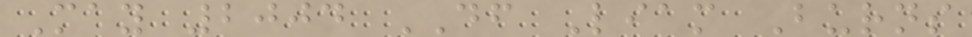May 2004 DF Liam Burns
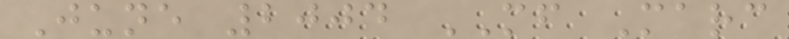June 2004 MF Marc
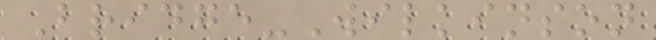Bridge-Wilkinson
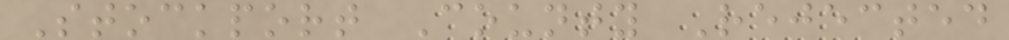Stockport County Rejected
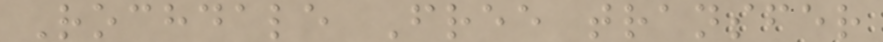Rochdale Free transfer
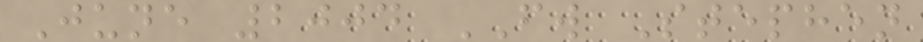June 2004 FW Stephen
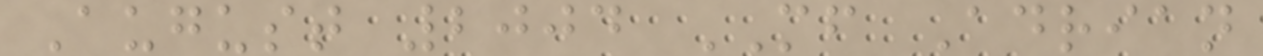August 2004 MF Adrian
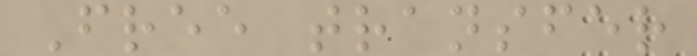Free transfer
